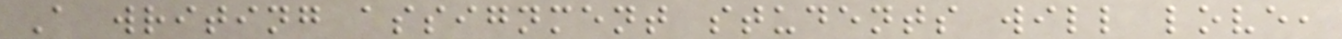A writing assignment students will love,
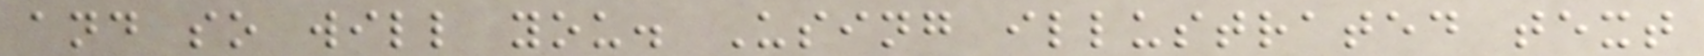and so will you. Using illustrated text
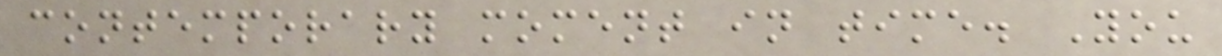contemporary moment in time. You
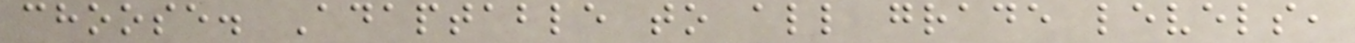choose. Adaptable to all grade levels,
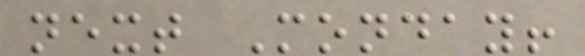next Monday!
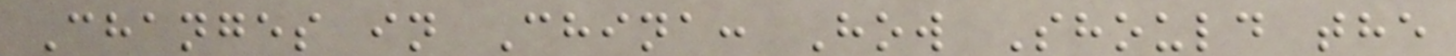Changes in China: How Should the
